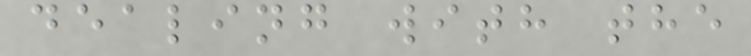dealing with the
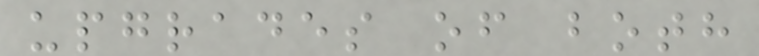upgrades of both
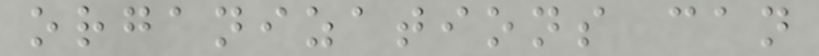organizations can
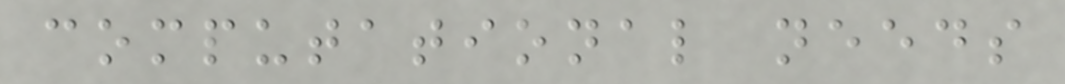computational needs
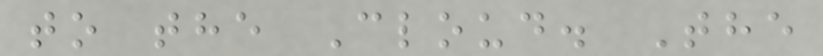to the Cloud. The
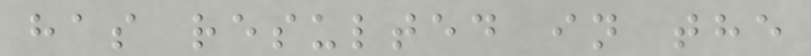has resulted in the
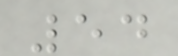54
